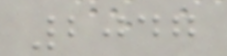2047
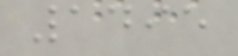1495
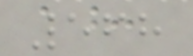568
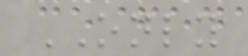ONLY
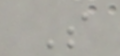S
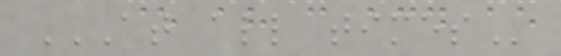AT ALL TIMES
